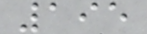195
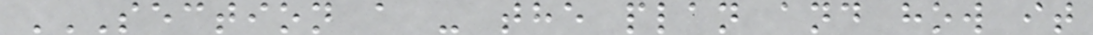SECTION A - THE PLAN AND HOW IT
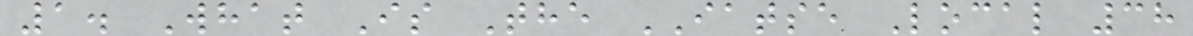1. What Is The IATSE Local 38
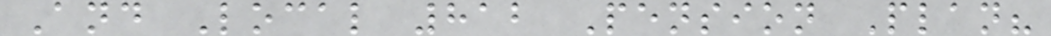And Local 812 Pension Plan?
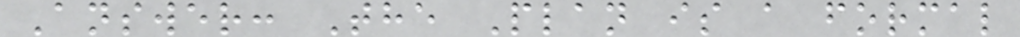Answer: The Plan is a formal
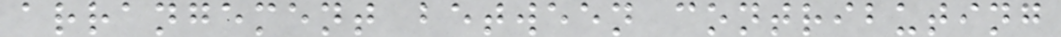arrangement between contributing
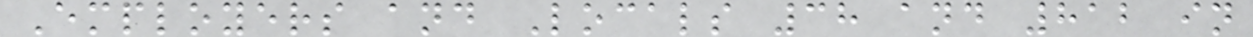Employers and Locals 38 and 812 in
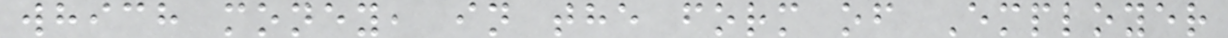which money, in the form of Employer
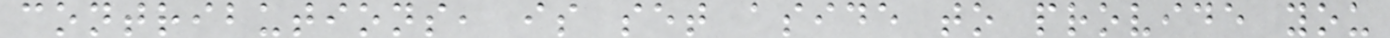contributions, is set aside to provide you
